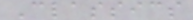Classics
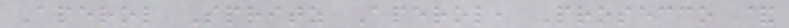Aperol Spritz Aperol, Prosecco &
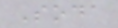Soda
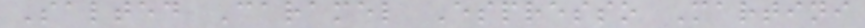Salted Caramel Espresso Martini
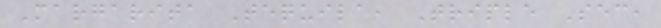Margarita Tequila, Triple Sec,
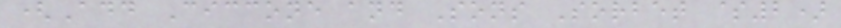(Add Ciccone and Sons Sorbet $2)
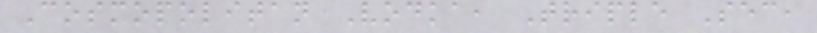Cosmopolitan Vodka, Triple Sec,
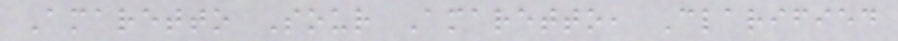Amaretto Sour Amaretto, Clarified
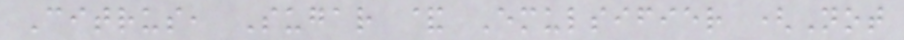Citrus, Sugar & Emulsifier (Not
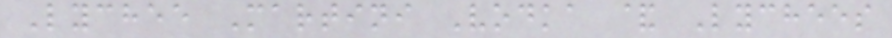Lychee Martini Vodka & Lychees
